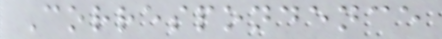Correspondence
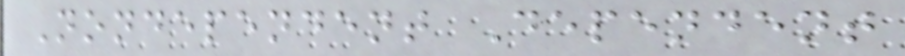Nondependent Dependent
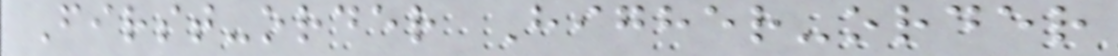First-order Higher-order
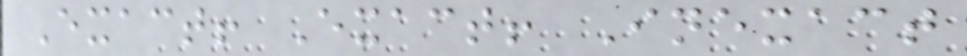Exact! Exact! Inexact
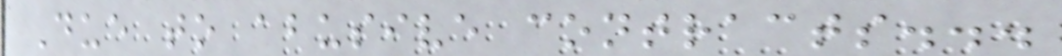Due to abusive contracts...
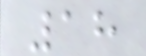18
